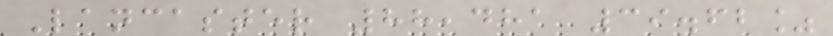Lancaster 88,481 39.62%
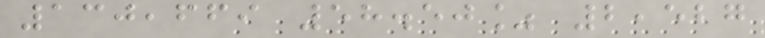130,669 58.50% 2,527
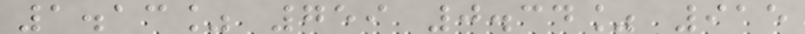1.13% 759 0.34% 915
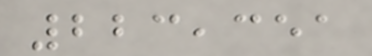223,351
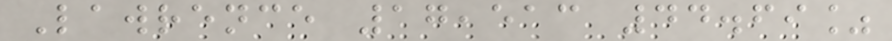Lawrence 17,513 44.69%
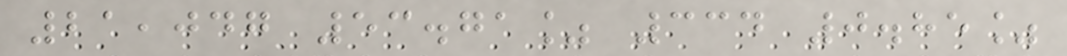21,047 53.71% 334 0.85%
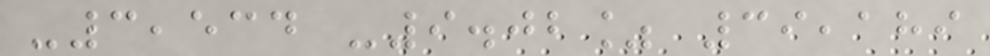-3,534 -9.02% 39,189
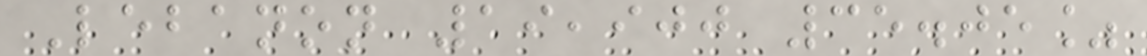Lebanon 19,900 35.05%
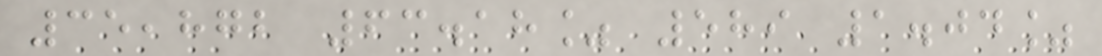35,872 63.18% 589 1.04%
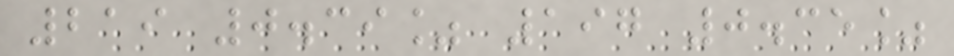219 0.39% 197 0.35%
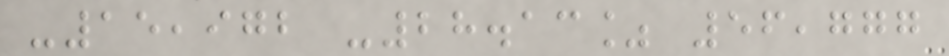-15,972 -28.13% 56,777
